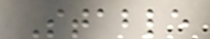Stable
